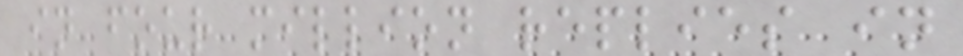in four million replies in
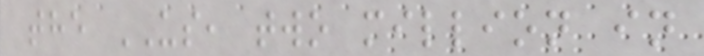the US, two million in
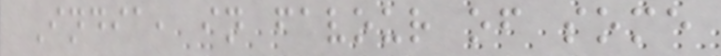India, in favour of some
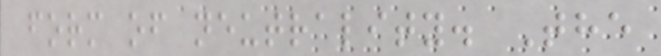form of neutrality. The
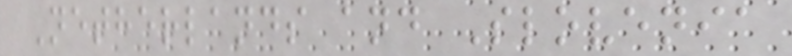Netherlands and Slovenia
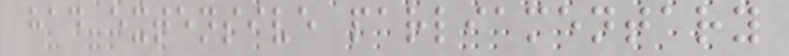had extensive parliamentary
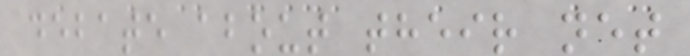debate about their net
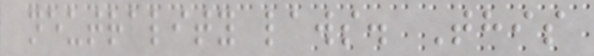neutrality laws. This
